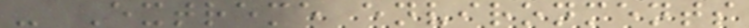- Extreme environments
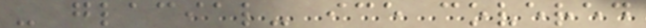- glacial- ice covered
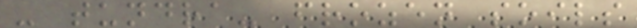- tundra- frozen soils
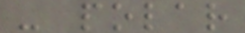- polar
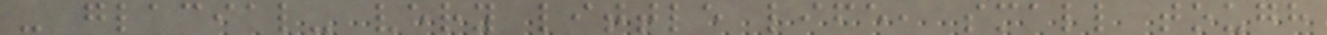- glacial- very little life, small tough
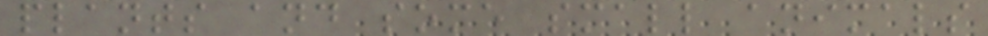plants and some small animals
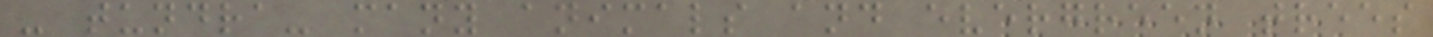- tundra- many animals and evergreen trees
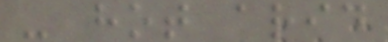- hot arid
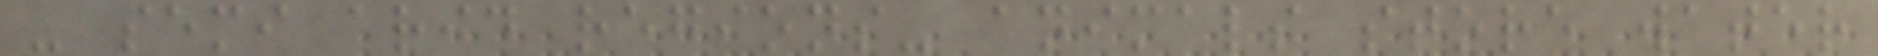- semi arid regions- animals store water
